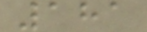181
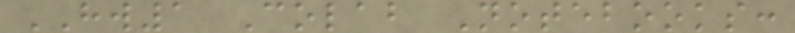HW1 Colab Notebooks:
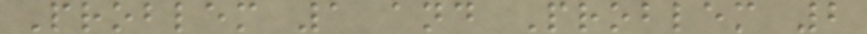Problem 1 and Problem 2
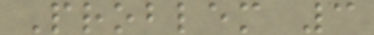Problem 3
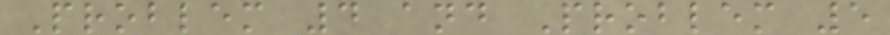Problem 4 and Problem 5
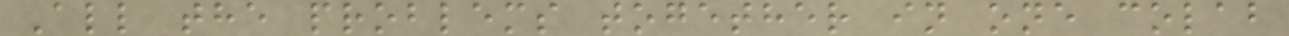All the problems together in one colab
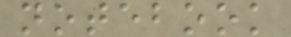notebook
